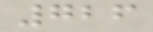726
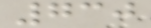730
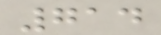714
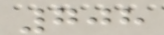708
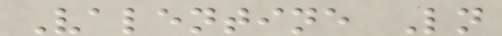Valentine Ln
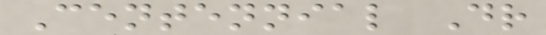Centennial Dr
